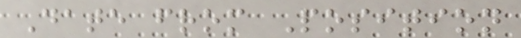Date from Position
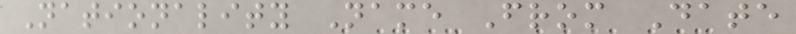Nationality Name From Date
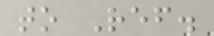to Ref.
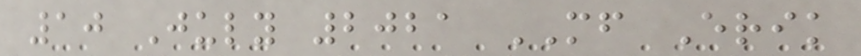10 July 2021 MF Erik
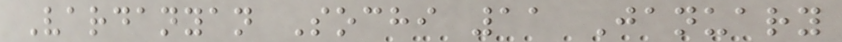Vardanyan Sochi 11 January
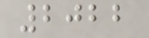2022
